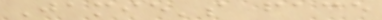Jamie's face
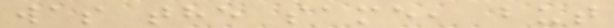was the same, but
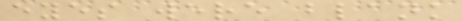eyes were blank
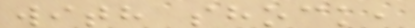with shock,
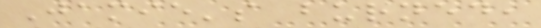Jamie's burned,
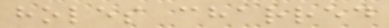holes charred
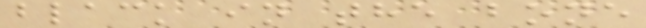black in the bone
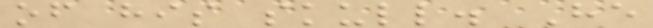of his skull. He
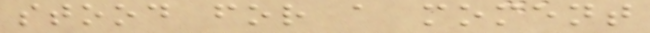stood for a moment
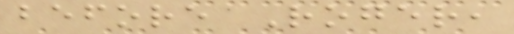before Roger,
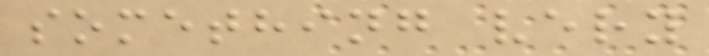something very
